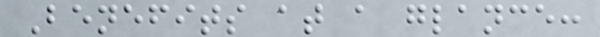Benefits at a glance:
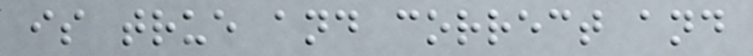is true and correct and
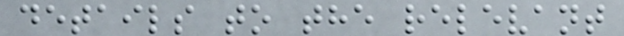details to the relevant
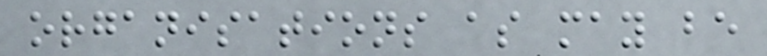organisations as may be
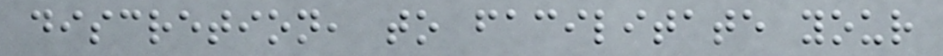discretion, to facilitate your
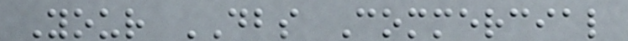Your DBS Commercial
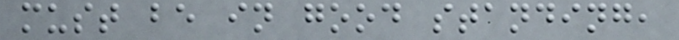must be in good standing,
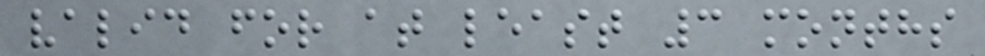valid for at least 3 months
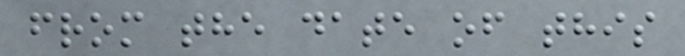from the date of this
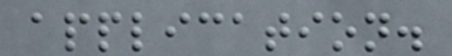application.
